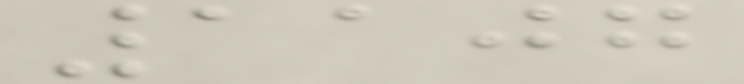1107
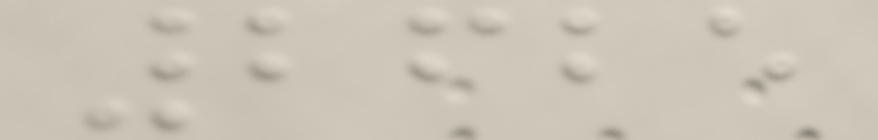2625
